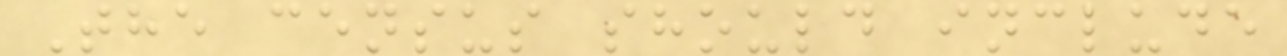The census should include
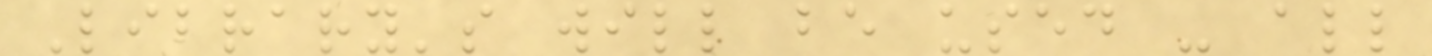Library's will be used - all
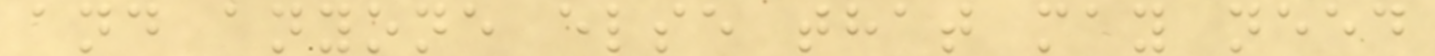and anyone else that may need
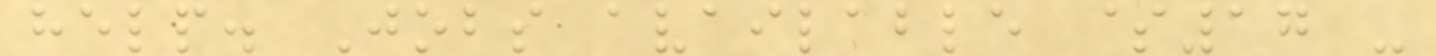help. Jobs available $17 -
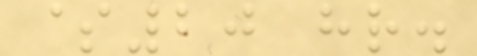$20 hr.
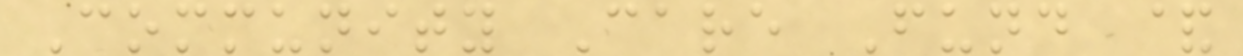Community Care Fund &
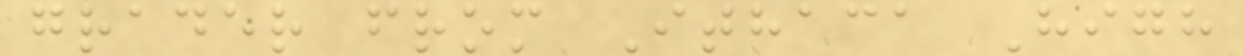grader from Ithaca High
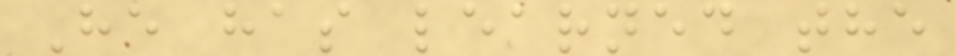He has learned the
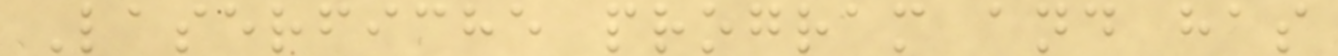Laserfiche program and has
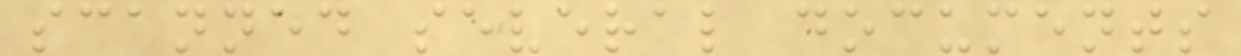scanned several documents
